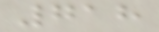718
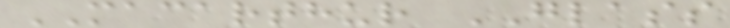MACARTHUR GLASS
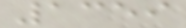1359
